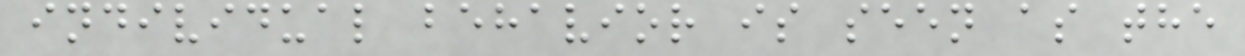individual behavior is seen as the
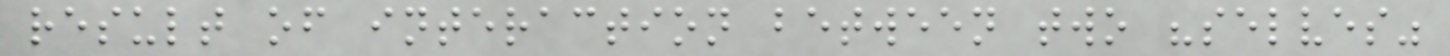result of interaction between two "selves"
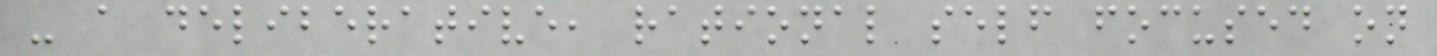- a deliberative, rational self focused on
